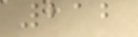212
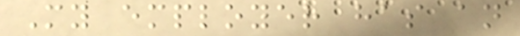My employer has an
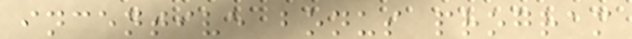incentive bonus program
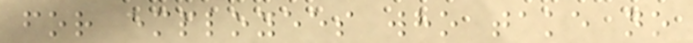for employees who take no
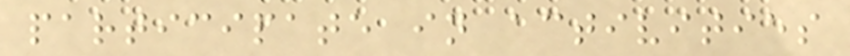participate in activities
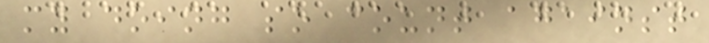my doing so count against
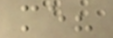me?
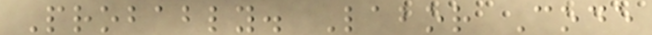Probably. Labor Code
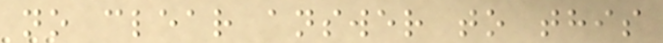no clear answer to this
